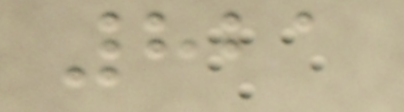821
